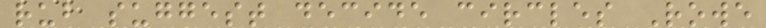rub suggest decide circles Rowe
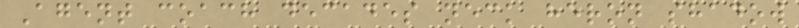Agent coach decades neck heron shadow
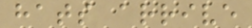hats arrive
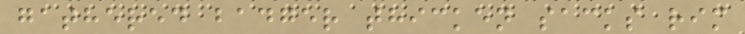gathered badger thicken sacks rim
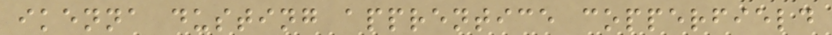ikenna dusting apprentice copperfield
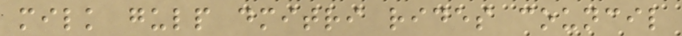milk gulp dmitri rides council
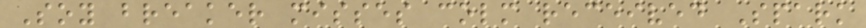Soy breaker misses colm received Spark
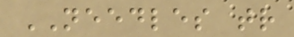NEEDLES tr
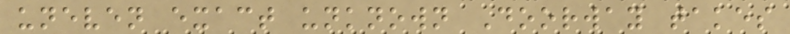uneven exact unknown Doorway takes
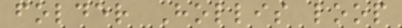folder Hollis loop
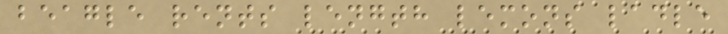beagle rents length lemons ladle
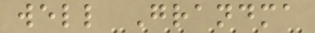well Grandma
